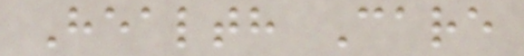Health Care
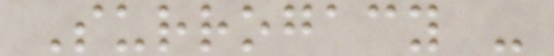Surrogacy -
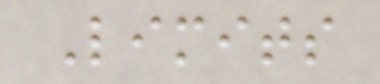Limits
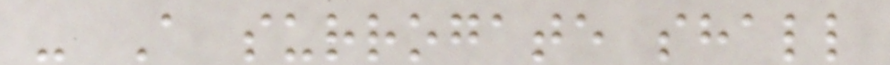- A surrogate shall
